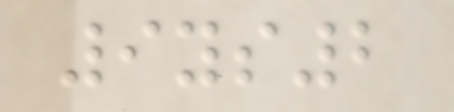9ys2
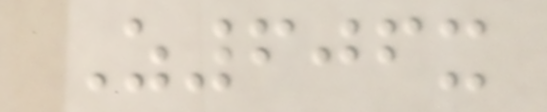Z606x
